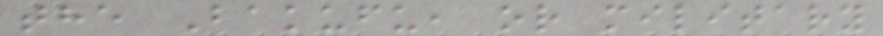the Bakufu, or military
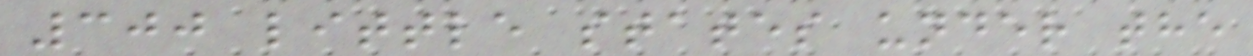300 little states under the
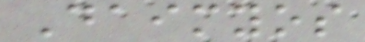Daimyos
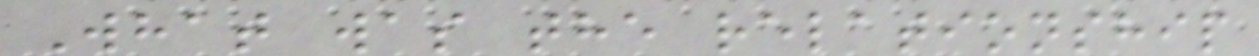What was the relationship
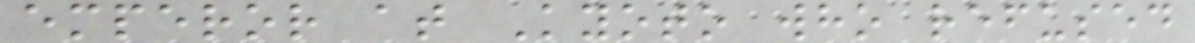emperor at Kyoto who refused
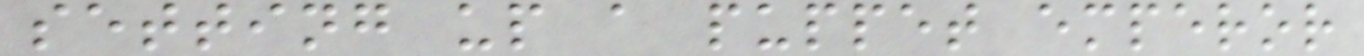setting up a puppet emperor
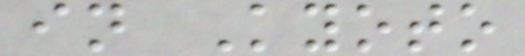in Kyoto
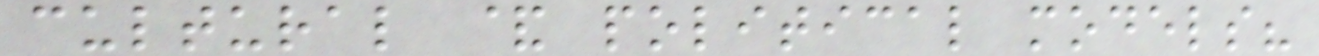cultural & political models?
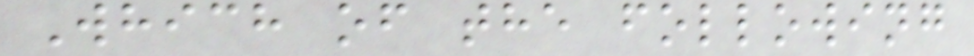Which of the following
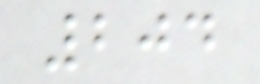204
